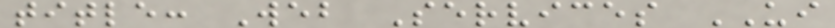title: Web Services UI
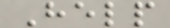Help
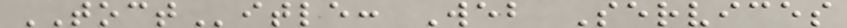TOCTitle: Web Services
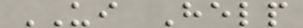UI Help
